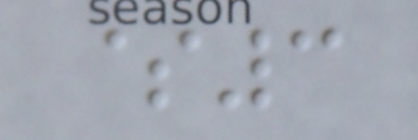$3
